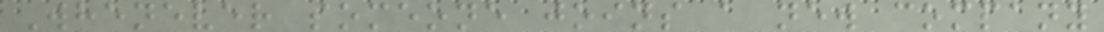Whenever someone joins a new company
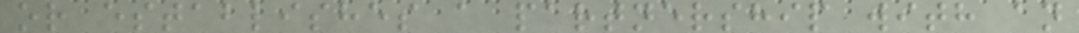or establishes a partnership with an
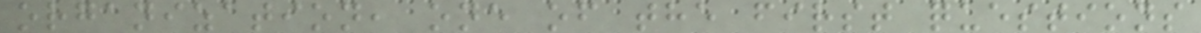organization, one of the first questions
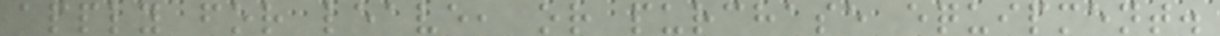apply for leave, or purchase equipment.
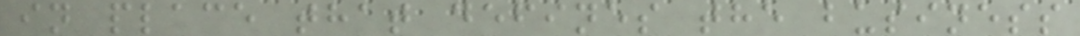in place that defines the business
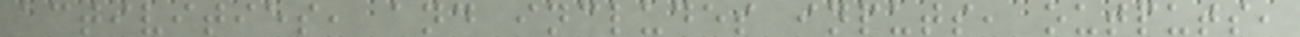activities, and includes inputs, outputs,
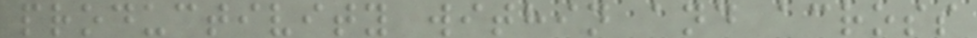productivity within and across
